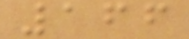166
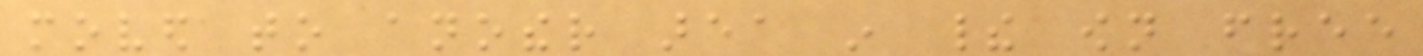moved to another area in their own free
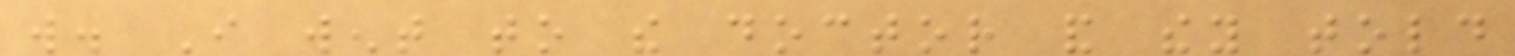will. I went to the doctor and they told
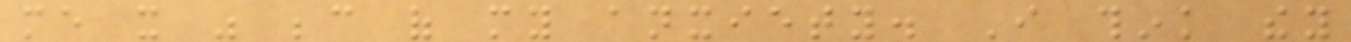me it was because of my anxiety. I think they
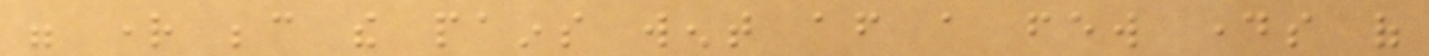were right because the pains went after a few days of
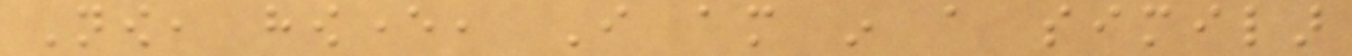Now, however, I am in a similar
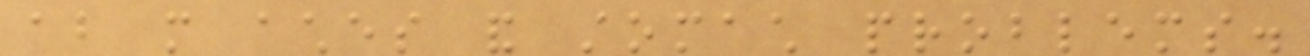about more aches and stomach problems.
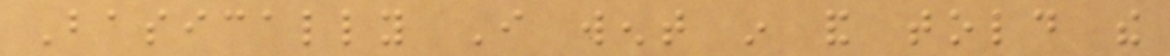Basically I went in and told the
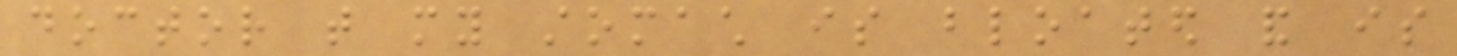doctor that my stomach is bloated and is
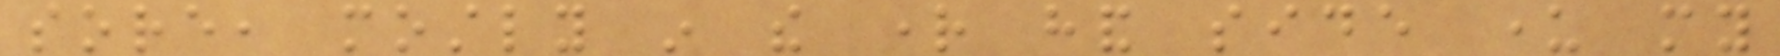sore, mostly in the right hand side under my
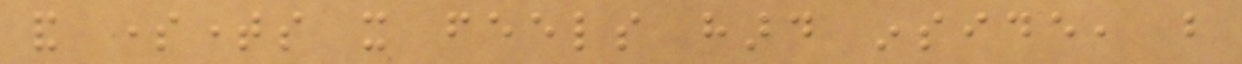and sometimes it feels hard inside, but
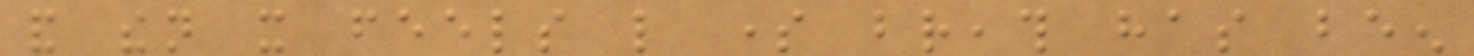and then it feels like some breath has been
